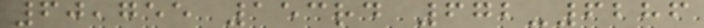60,755 153rd 672-6286
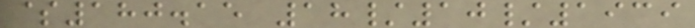$180.15 18/10/1939
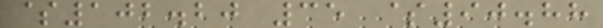$102.20 35 $90.88
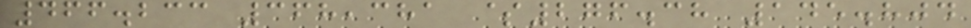466.233 368,381 $276.38 145.804
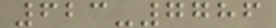623-7786
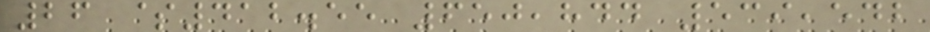26 $412.55 650,844 539,542
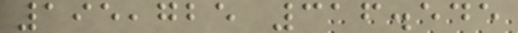195,725 316.545
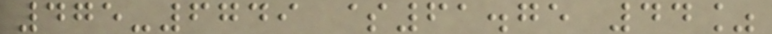475-6749 $61.75 44%
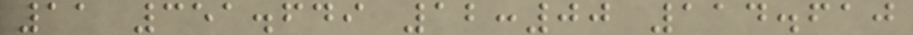11 351.649 12:00 114.610
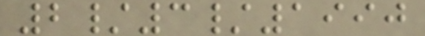2/3/1990
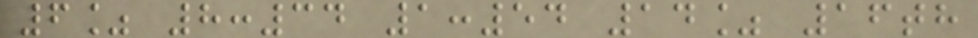6% 8:34 1:54 14% 16th
